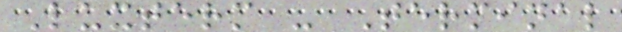Luxterm - Terminal
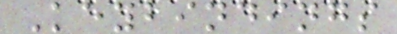Keybindings
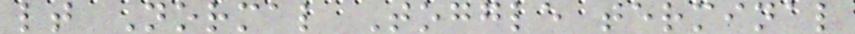lt Normal Toggle terminal
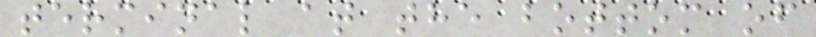terminal at the bottom of
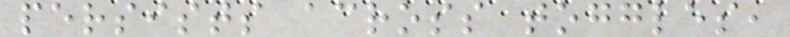persists across toggles,
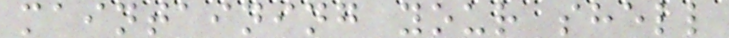maintaining your shell
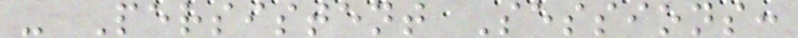- Persistent Sessions:
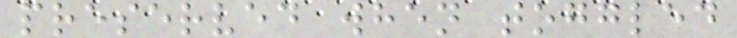preserved when toggled
